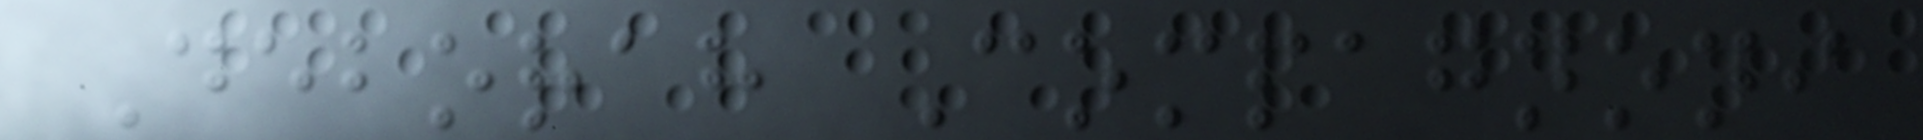Deborah Compagnoni
